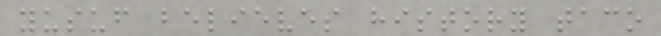yusuf believes history taco
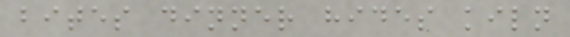bites dinner hides kiln
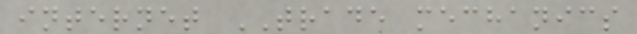internet TRADE mechanics
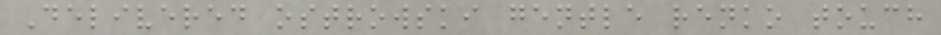Delivered ostrowski gentle renko touch
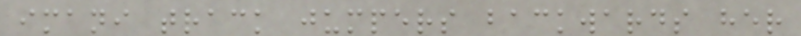imani track jumpers backwards her
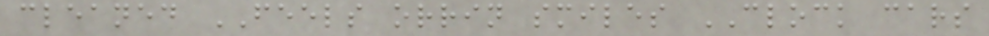cleaned FEELS orrin smiles CLOCK cars
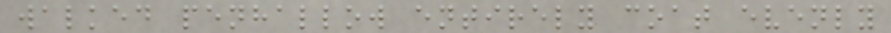walked penhallow entirely coat evenly
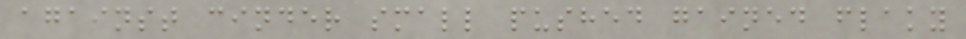against cinder small pushed gained flaky
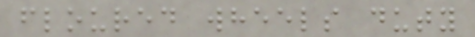floured wheels duty
